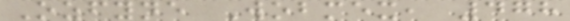Ozfyne Wobmex, 478
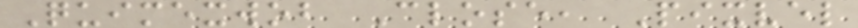Quimexwob Close, Pixvel
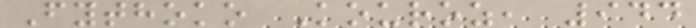Fythoko Kouroz, 944
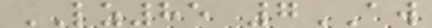LZ85 7AW
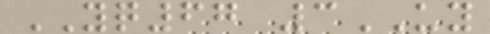YQ67 3UY
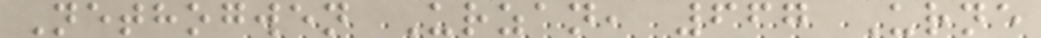Nethogwen Urzan, 667 Urne
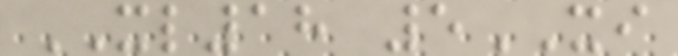XL18 5XI
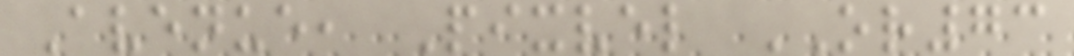Avenue, Pixvel OR73
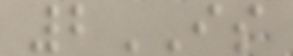2IS
